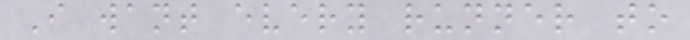I want every runner to
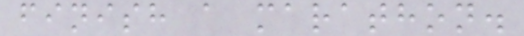finish a marathon.
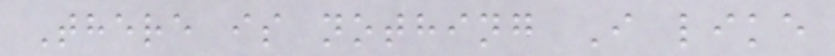There is nothing I like
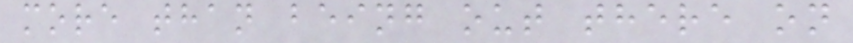more than being out there on
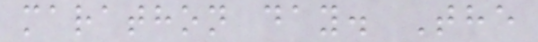marathon day. The
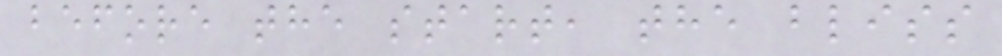before the start, the bliss
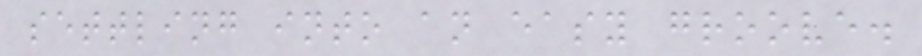settling into an easy groove.
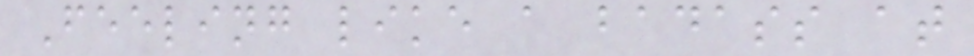Feeling like a badass at
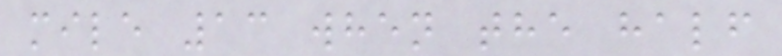mile 13 when the half
